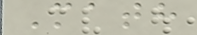Math
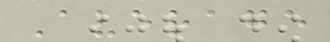Average
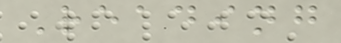Reading
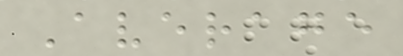Average
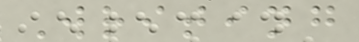Writing
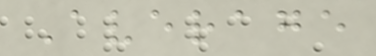Average
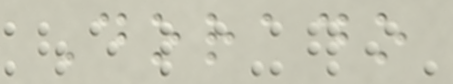Dorado
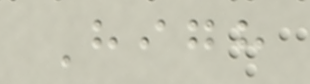High
